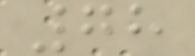78
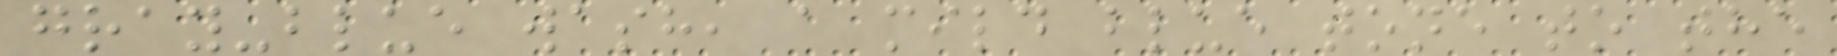gray-blue wash, a mild blue tone to the
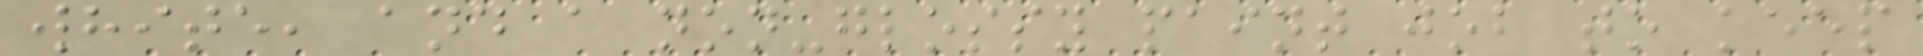white, and a non-glossy paint job to keep
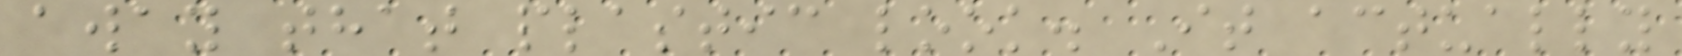away that plastic look. It actually
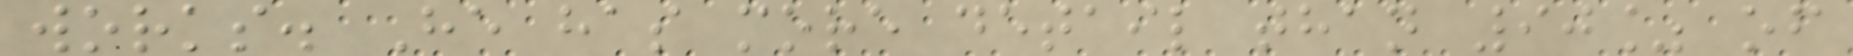works. He has more detail than 90% of
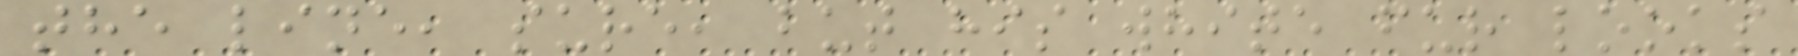the line, sure, but his white fur looks
